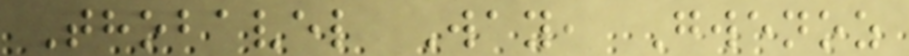Thobavel Way, Gwenoz
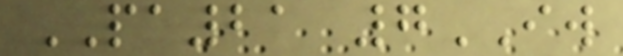PA21 7IW
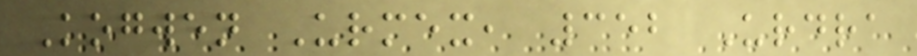Kogwen Urmex, 352 Urdra
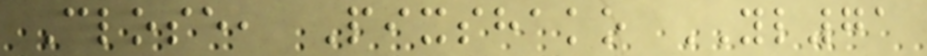Close, Pixshako YL71
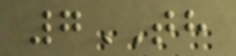7TH
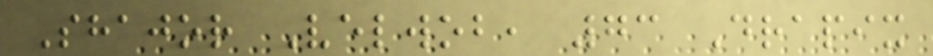Shajor Velwob, 73 Drapix
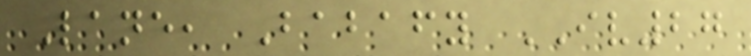Lane, Babafy IV27
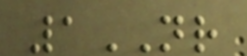1NR
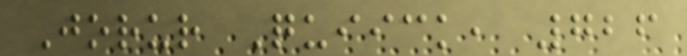Jorur Quiick, 726
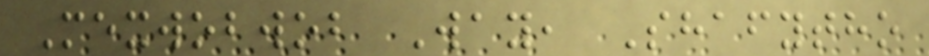Mexwobwob Way, Shafytho
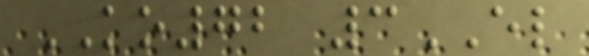KO72 3EL
